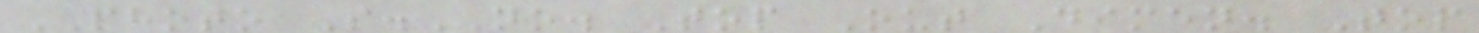PHOTO S.NO. Top Out Dimen. Top
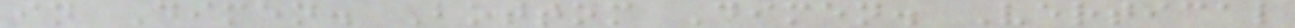in Dimen. Bottom Dimen. Vertical
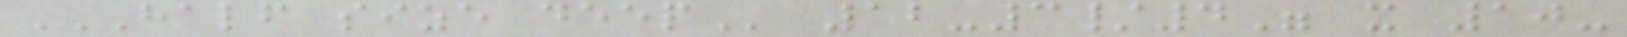HALF SIZE DEEP 12-3/4" x 10-
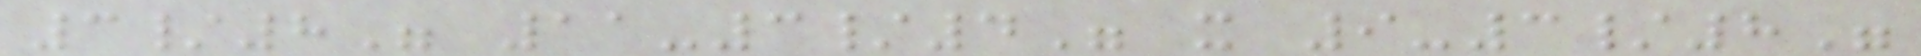3/8" 11-3/4" x 9-3/8"
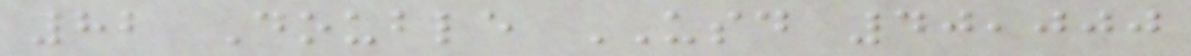82 Double USD 40,000
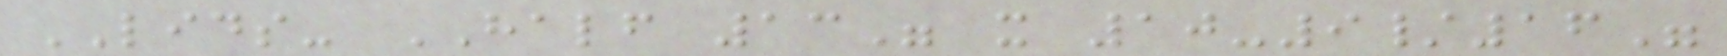LIDS- HALF 13" x 10-9/16"
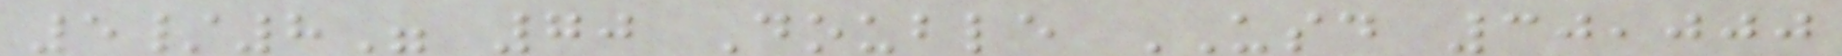5/8" 70 Double USD 30,000
